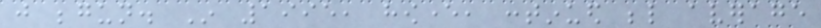just begun. In 1995, however, continued below average
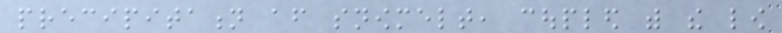precipitation after snowmelt, coupled with the low
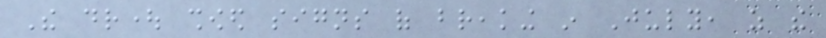The drought showed signs of breaking in July, as the
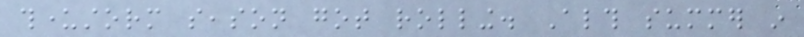thunderstorm season got rolling. Although summer in
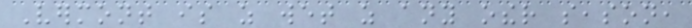Vermont is as wet as any other season,
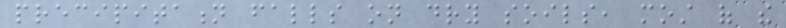precipitation falls on dry soils, most of the
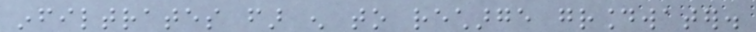infiltrates far enough to recharge groundwater.
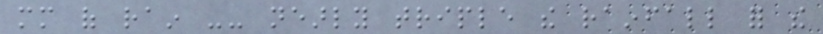mm of rain -- nearly triple the rainfall for the
